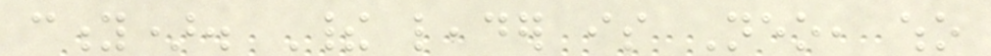city). Their leader is Neo, who
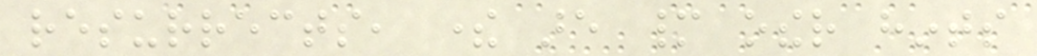resurrects, there are many other hints
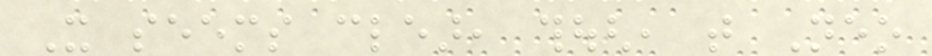It seems clear, though, that Neo
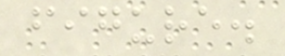figure.
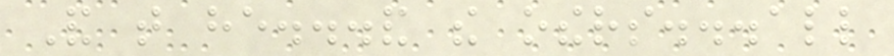And that he...and the others...all
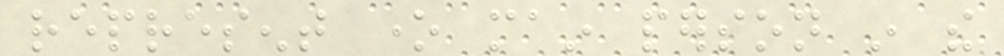represent one main person in the
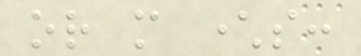or more characters:
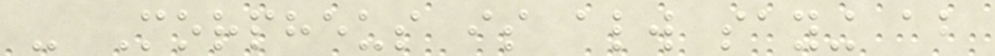- Morpheus is always saying about
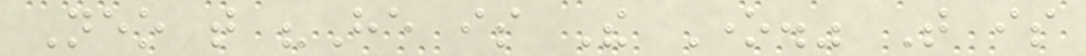Neo that "He is The One." That is
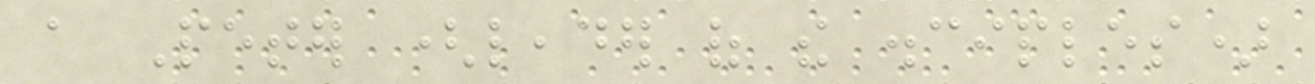a Peter (leader of the disciples)
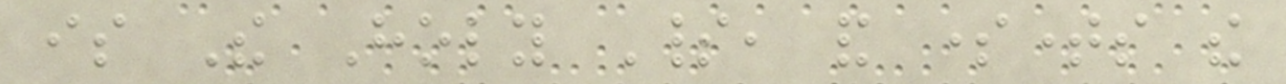is The Holy Spirit, and sometimes the
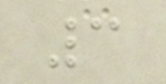3
